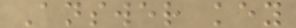Answer key
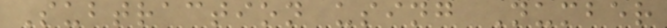Subtraction using Number
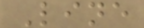Line
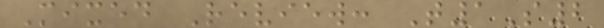Mixed Review: T1S2
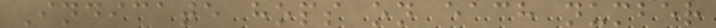Indicate hops on each number
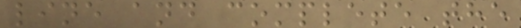line and complete the
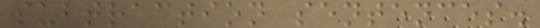subtraction sentences.
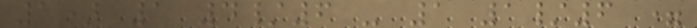1) 1 4/6 - 1 1/6 =
